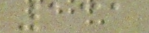131
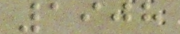1908
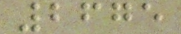2675
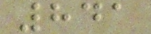841
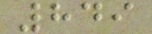849
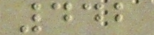442
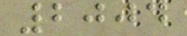2004
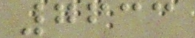7633
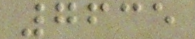7635
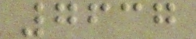7637
